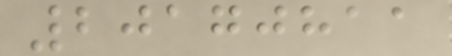20170811
